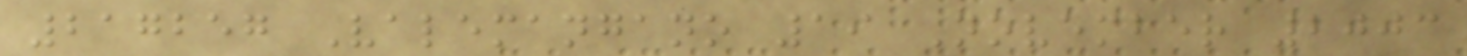217257 Valemangano 19 November 2003
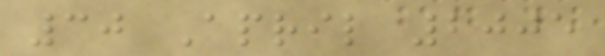30 April 2005
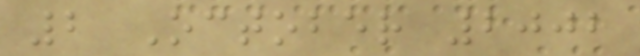2 October 2002
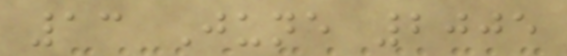13 June 2005
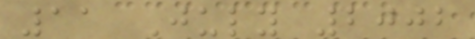11 July 2002
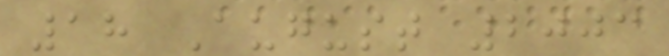18 August 2003
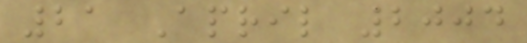21 April 2004
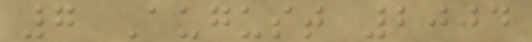7 August 2004
